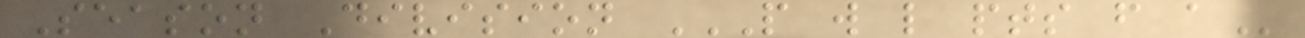Season Division P W L PTS F A
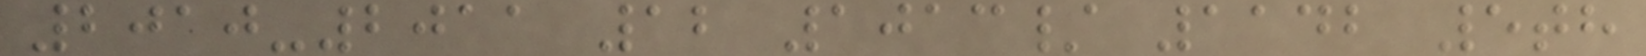2010-2011 12 1013/ 1142 5th
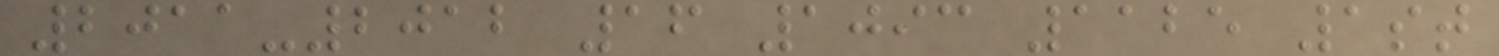2011-2012 16 1093 1125 1st
